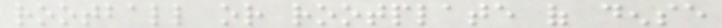rootball or rootplate of dense
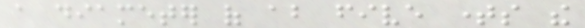a diameter of about five times the
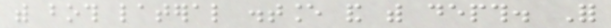with both lateral distance and with depth. For
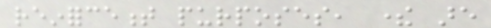reinforcement purposes, there are
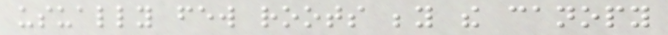usually few roots beyond the canopy
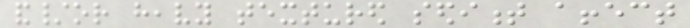and/or heavy textured sediment affect
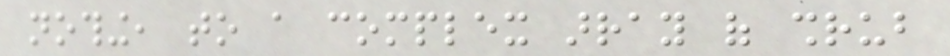nothing, to a complex array of shrub
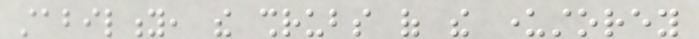stability, the shrubs of the understorey
